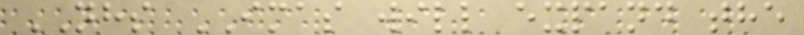NHS IMAS will expand the
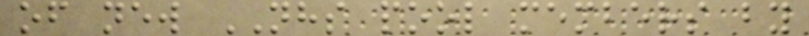of new NHS pool members by
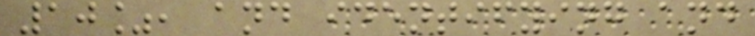10%, and identifying and
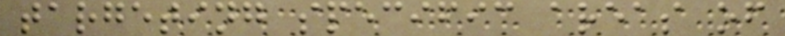targeting specific areas of
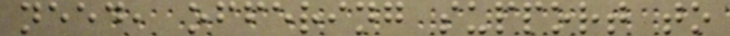need, offering support to
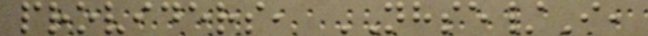providers, NHSE/I,
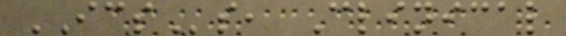ICSs, Clinical
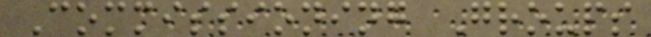Commissioning Groups
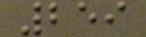259
